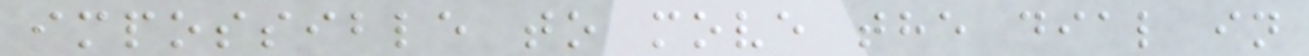impossible to move the dial in
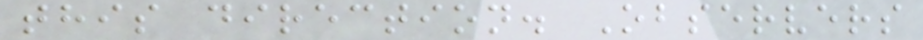this direction. Observers
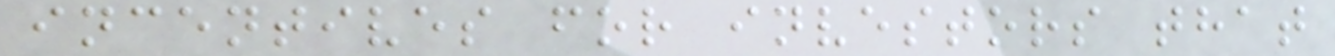incentives for investors that
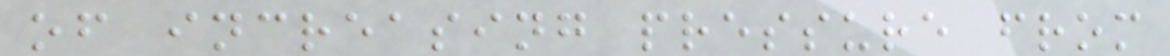of increasing pressure from
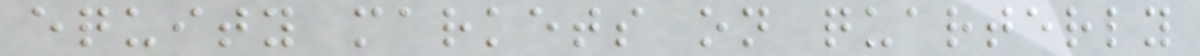equity markets on quarterly
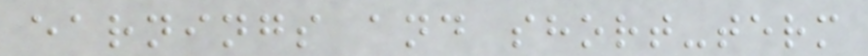earnings and short-term
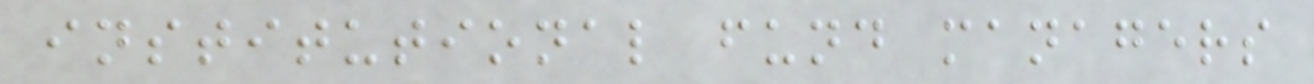institutional fund managers
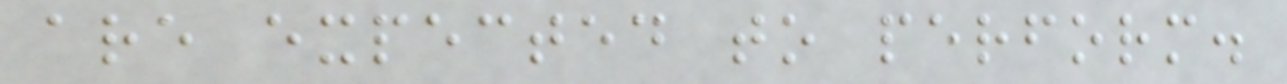are expected to perform.
